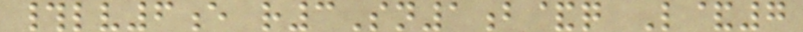#lv6e r3Sn1b&q L&7
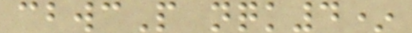cbwcP nqk4*
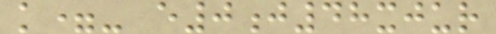k=- e0j48xjur
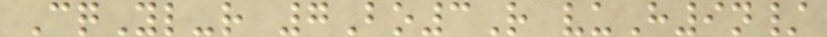CqYl-r 7Bo3R vuH9n/
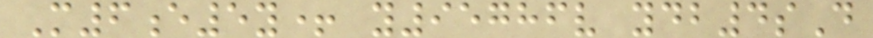M6e5y+ y95786v ydb4sD
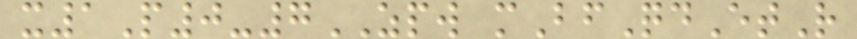x1P0-7ZPW mBfQdEtR
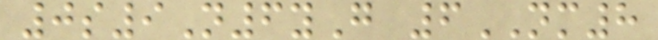0s9N6yG 6NM8
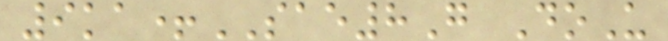9ka+SAE8G DoU
